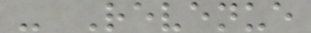- Revenue
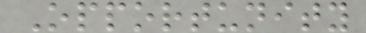Opportunity
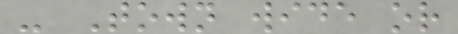- Town wide or
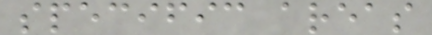specific areas
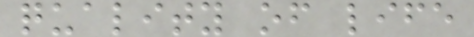quality of life
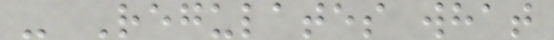- Regulates what
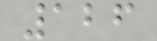126
